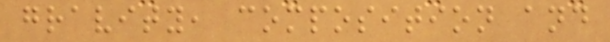gravity, composition and
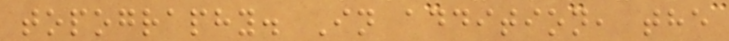topography. In addition, the
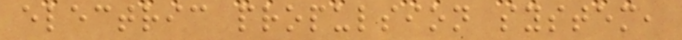electric propulsion system,
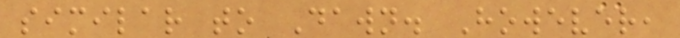similar to Dawn. However,
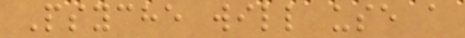Psyche will use a
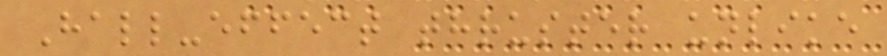Hall-effect thruster unlike
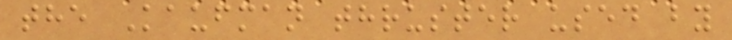the Kaufman thruster used by
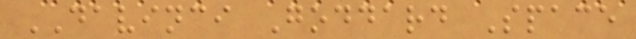DAVINCI Goddard Space
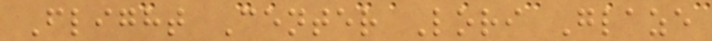Flight Center Lori Glaze
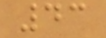43
